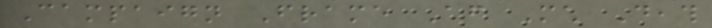Campaign Frame After Much Death
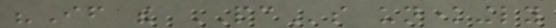"If the PCs unknowingly
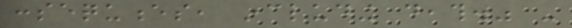consequences, including death." -
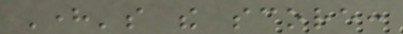Here's the score:
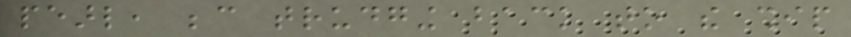pearl, because trudging back to the ship
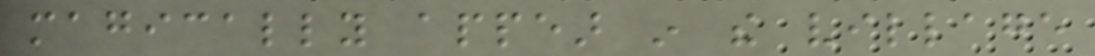magically appear in the village
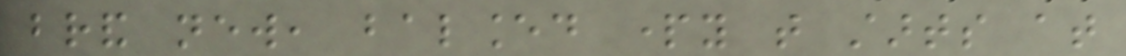brand new, balanced party that starts at
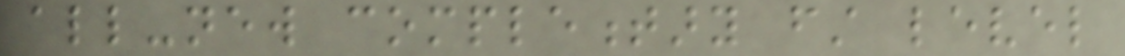all-new complementary first level
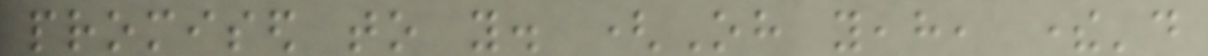promised to you. (Oh yeah, there'd
